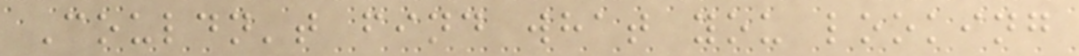Couldn't find what you looking
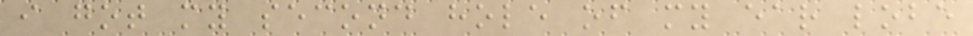i got my second hole of my ear lobe
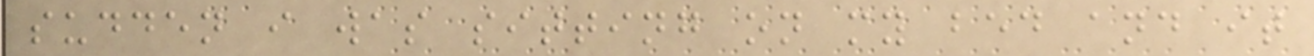sudden i was sitting on my bed and it
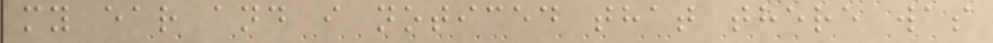my ear and i noticed that there was
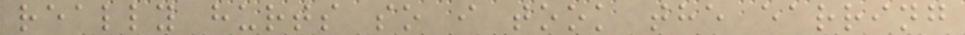really hurts so i took the earring
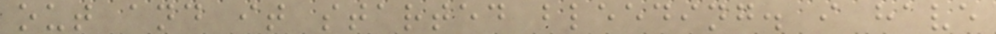out and it started bleeding. i have
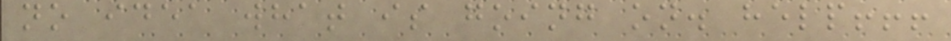no idea what is going on. help!!!
